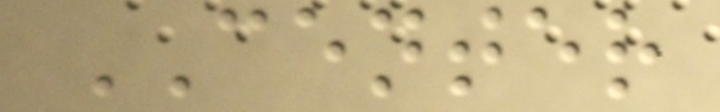CENTER
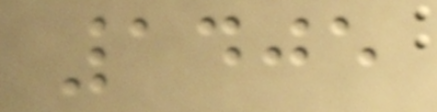1405
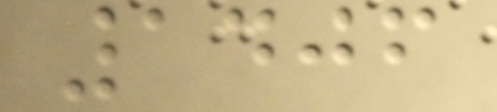1406
